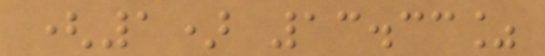(1) 13.33%
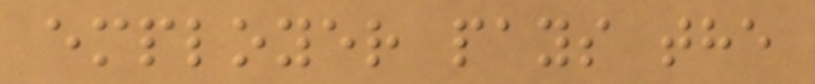employer pays the
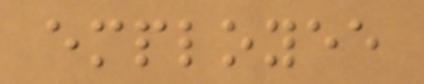employee
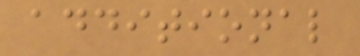additional
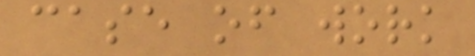case of work
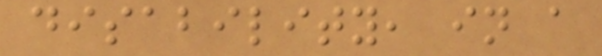disability, in a
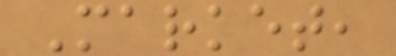Market,
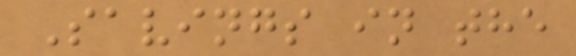Savings in the
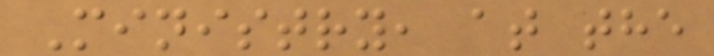Ministry, at the
